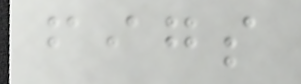figs
